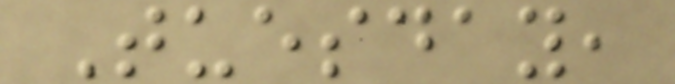Tuesday,
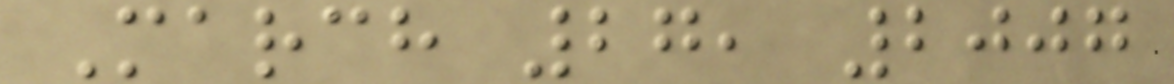March 27, 2007
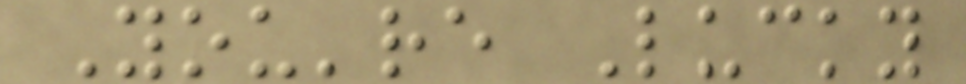You're Lucky
